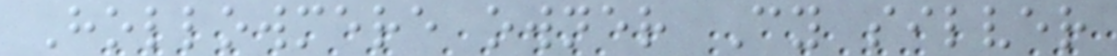Hollowmere owner Cy silver
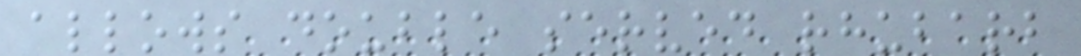allows double served rhubarb
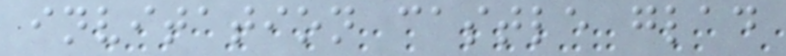invitation castle glad
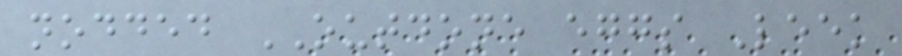nodded OUTDONE eggs Leek
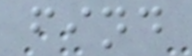find
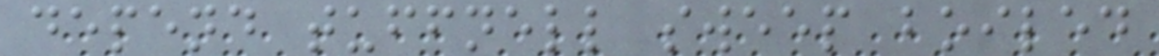depend tuffnell sweep boiled
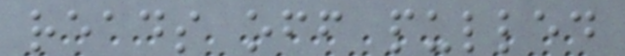reads off pulled
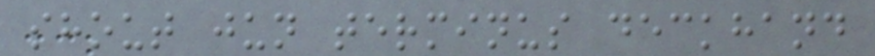shout jun terminus deckhand
